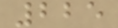225
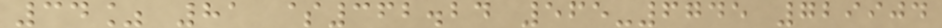34% 81 $362.24 565-6745 729904
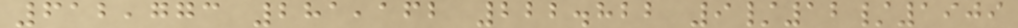612,773 281,162 222.822 9/12/1909
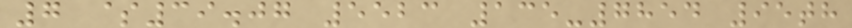7 $39.07 5523 135-7854 95th
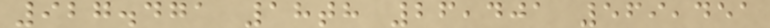927.471 18th 26,401 569,451
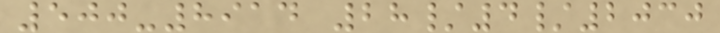500-8914 28/4/2030
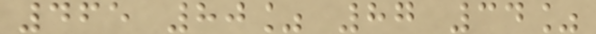465 80% 87 34%
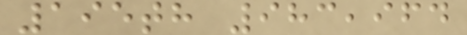195th 983,964
